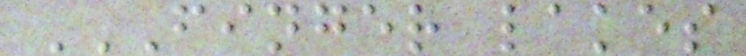FINGER LAKES
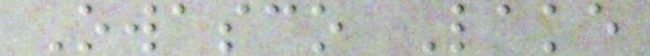Owasco Lake
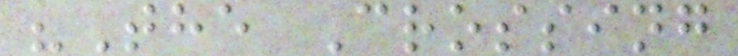"The Crossing
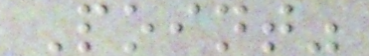Point"
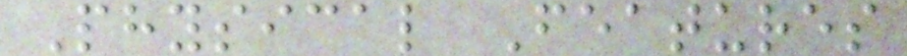Physical Features
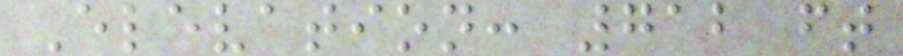Elevation: 712 ft
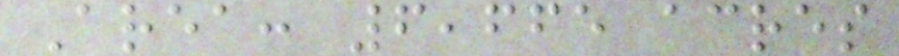Area: 6,665 acres
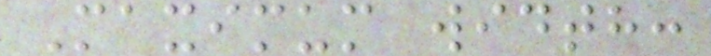Maximum width:
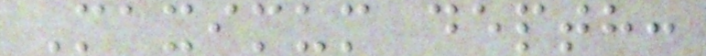Maximum depth:
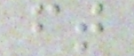ft
